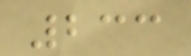233
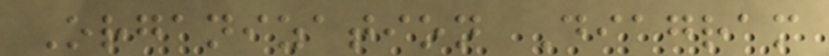Organization Diagram
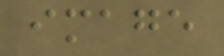image
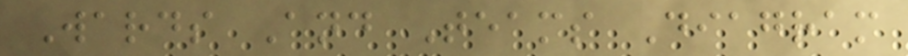Wards And Teams Diagram
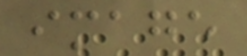image
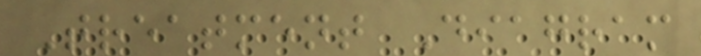Treatment Diagram
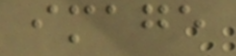image
